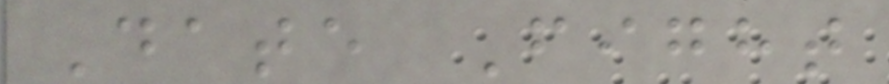Date Fight
